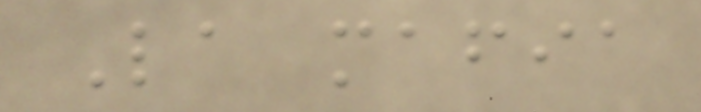La mafia
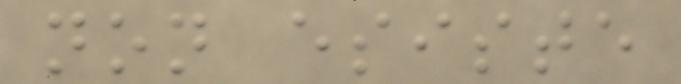non esiste
